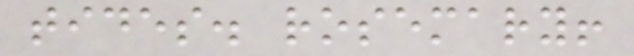tides. rosemary!
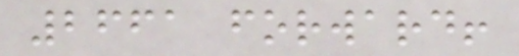2661 forward!
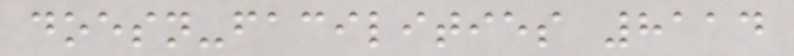doesn-facilities 8114
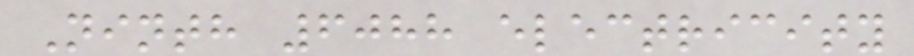Ninth 6088 electricity
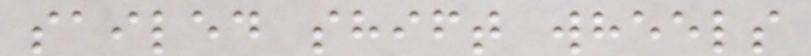sailed shift wheels
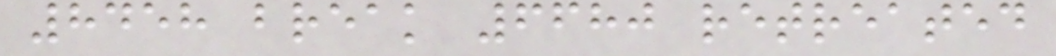8458 break 6680 retreated
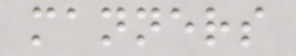manners
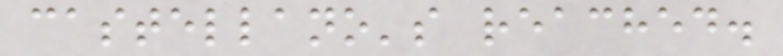castellano's reached.
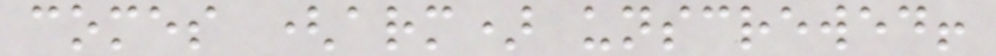comes (arm) unscrewed!
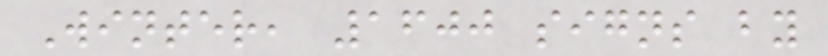Winter, 1600 signs by
